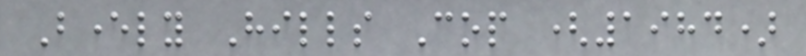Beverly Hills Cop (1984)
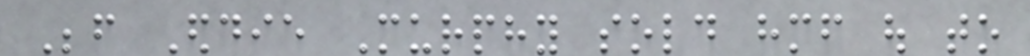Before Eddie Murphy sold himself out to
